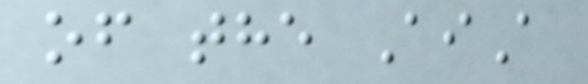of the AiA
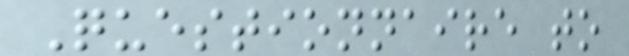Questionnaire to
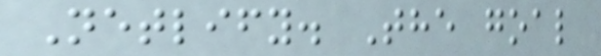Netlify. The goal
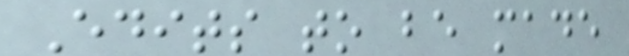Edits to be made
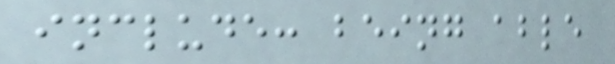include: being able
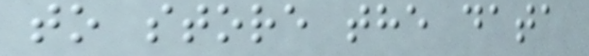to store the data
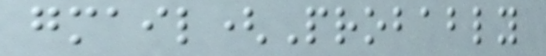gmail(Probably
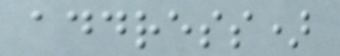address)
